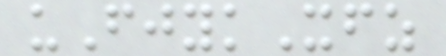uFjykXfz
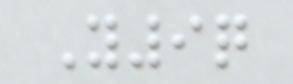Y9q
